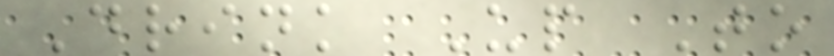Drink Up To
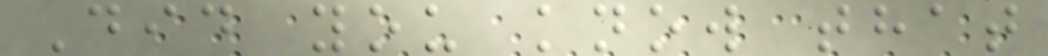Did you know that
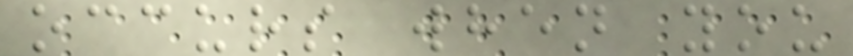occurs when you
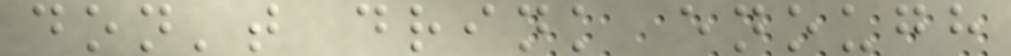don't drink enough
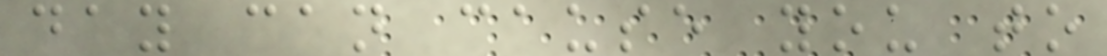day can cause you to
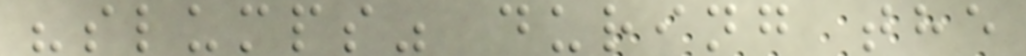"slumps" during the
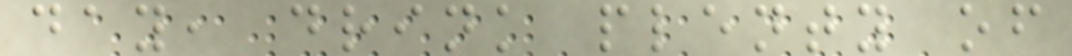day, drink plenty of
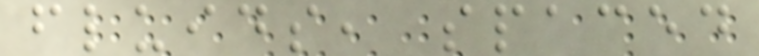fluids, spaced
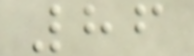86
